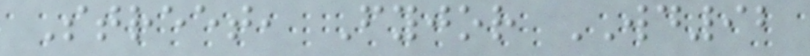Street, Fyjor WD92
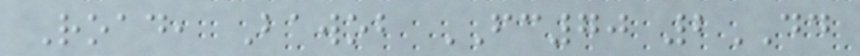Road, Bawob FC70 2DD
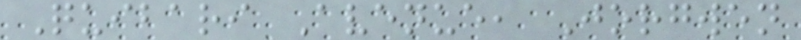Quibari Avenue, Jorgwen
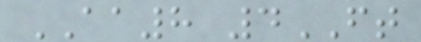AA8 4FT
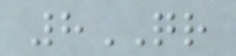8QR
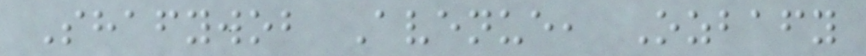Shafywob Avenue, Ozbafy
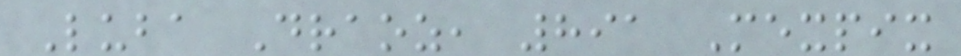Luba Draoz, 891 Mexpix
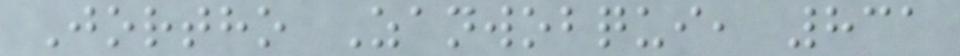Jortho Zanwobqui, 831
